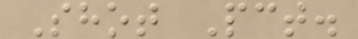Shot Pct.
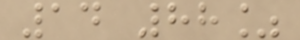14 88%
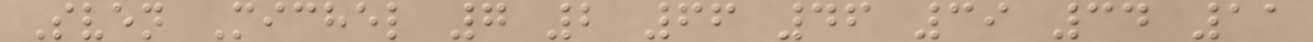Sven Michel 7 2 66 46 39 34 11
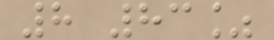8 83%
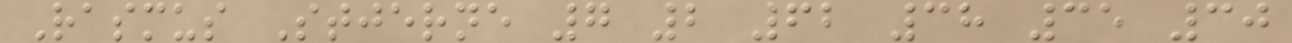Rasmus Stjerne 7 2 62 38 35 30
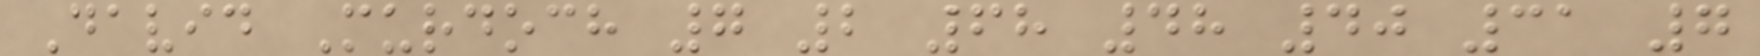David Murdoch 7 2 68 48 40 31 7
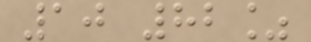10 82%
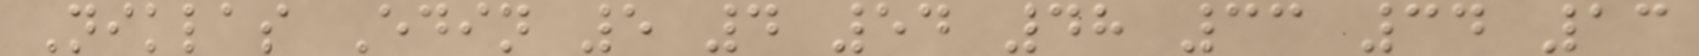Niklas Edin 5 4 54 48 33 34 13
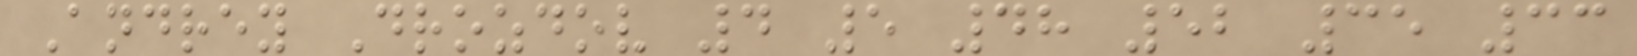Andrey Drozdov 4 5 48 52 35 33
